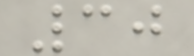30
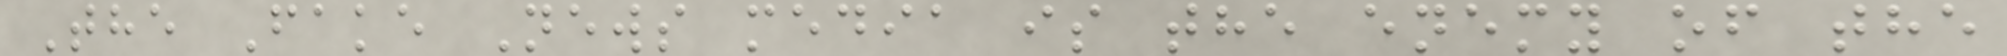The Fake News media is the enemy of the
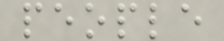people
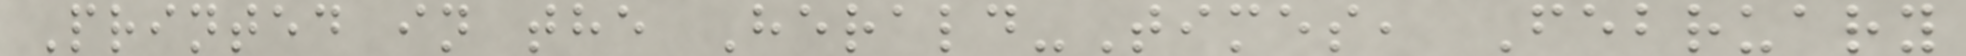Printed in the Herald-Times, February
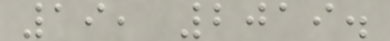19, 2019.
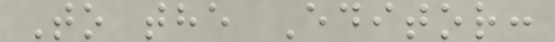To the Editor:
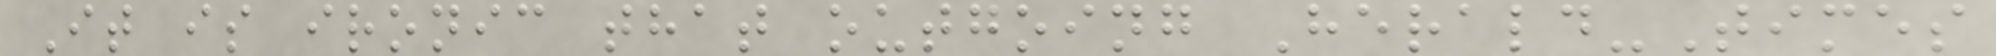It is ironic that outgoing Herald-Times
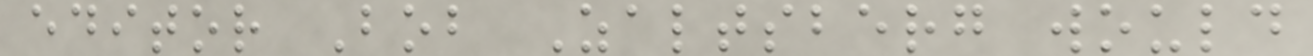editor Bob Zaltsberg would
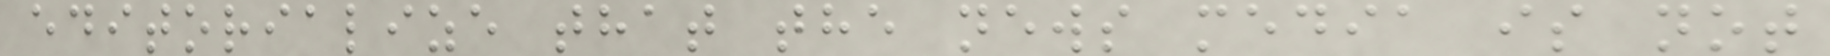editorialize that the news media is not
